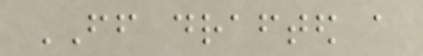FF drafted a
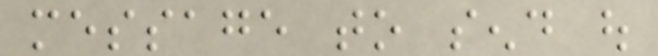message to send out
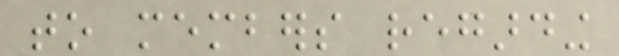to members regarding
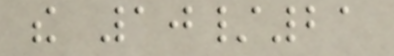the 10/21
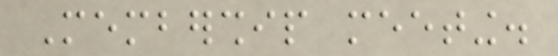Membership meeting.
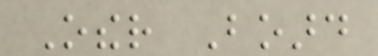Other Board
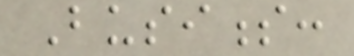Business:
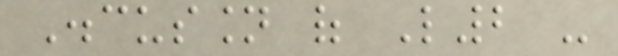Discussion of L2 -
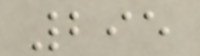295
